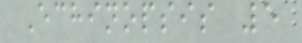Echinopsis 5
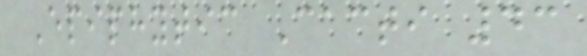Epiphytic Cacti 43
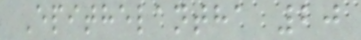Epithelantha 20
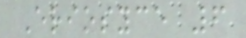Eriosyce 6
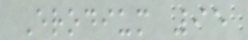Erodium 95
